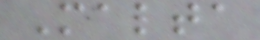Malta
